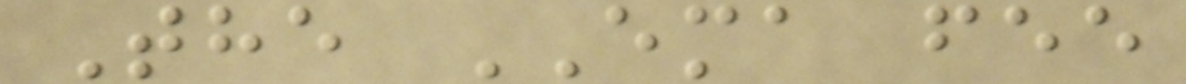The EMA fee
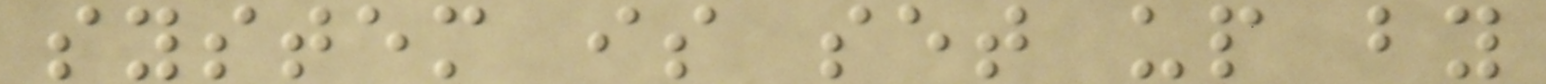system is set up by
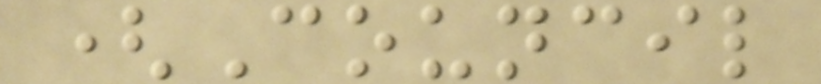(Council
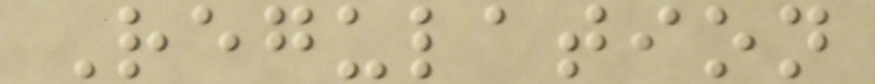Regulation
